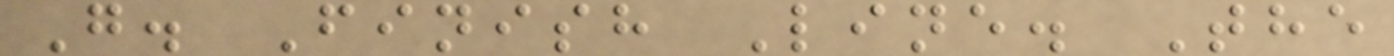G. Finish Line. The
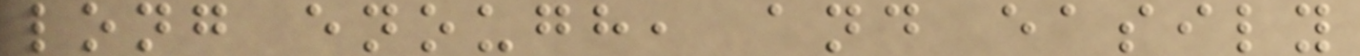long enough, and easily
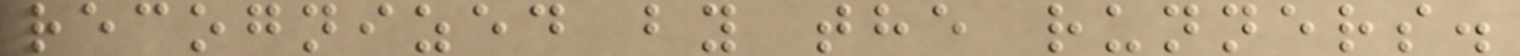recognized by the runners.
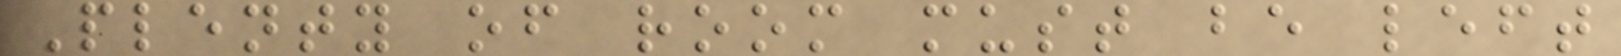Plenty of room must be left
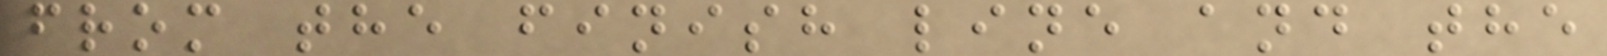from the finish line and the
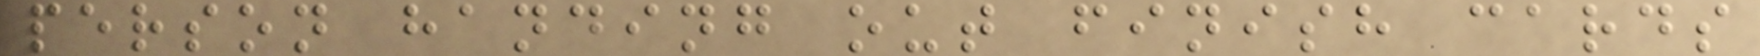person handing out finish cards
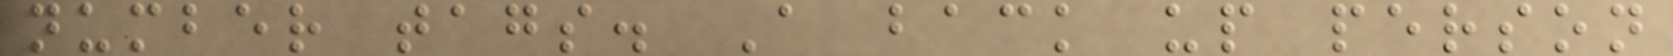number tags. A back up person
